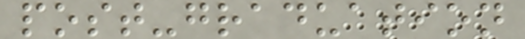post-graduation
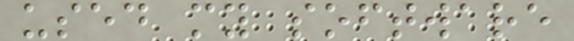used my software
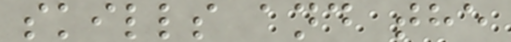skills and the
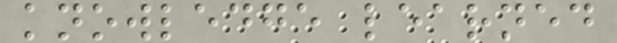knowledge learned
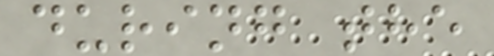during the
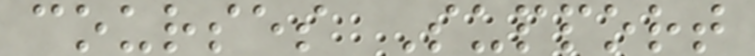courses Support
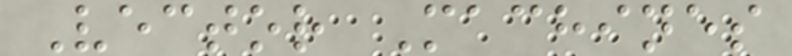Vector Machines
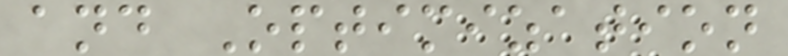and Optimization
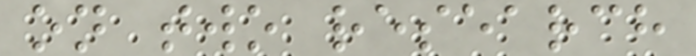on two research
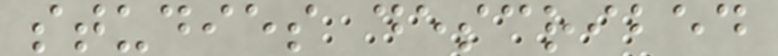studies described
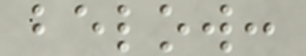below:
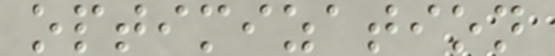optimization
